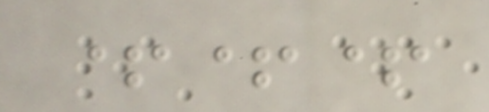+++
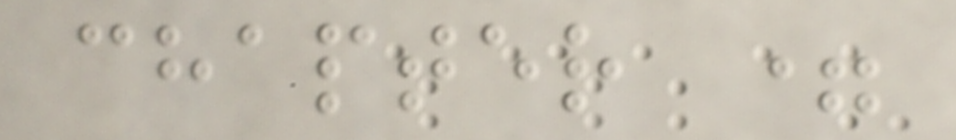chapter =
